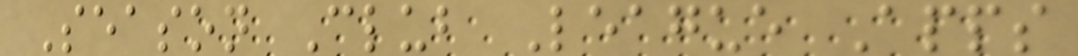Season Club League Apps
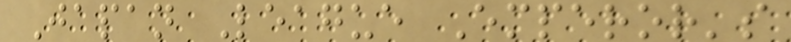Japan League Emperor's
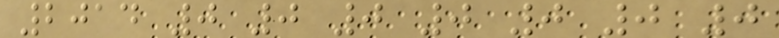2014 0 0 0 0 0 0 0
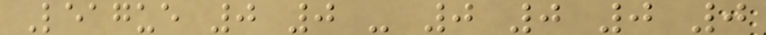League 0 0 - 0 0 0 0
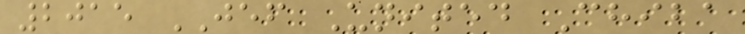2015 JEF United Chiba
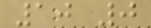10 0
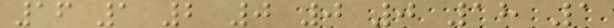16 1 2 0 0 0 18 1
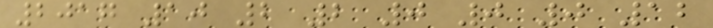2017 10 2 2 0 0 0 12
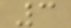3
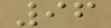96
